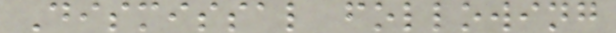Dismissal following
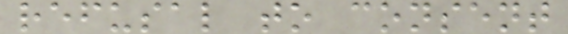refusal to consent
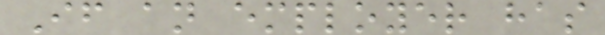If an employer has
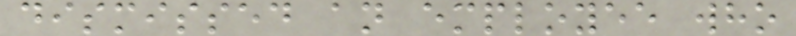dismissed an employee who
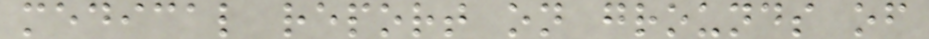medical report on grounds of
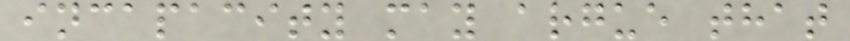incapacity may argue that
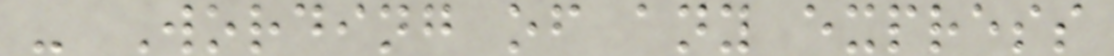- Wording of any express
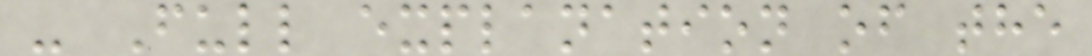- Full explanation of the
